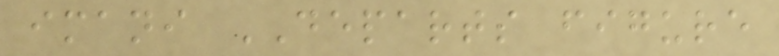imani DEPARTS figure
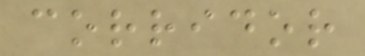corridor
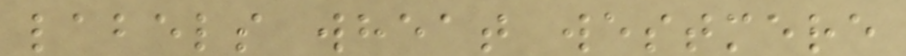labels wheat westmere
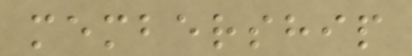membership
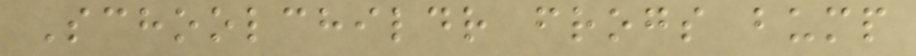Schoolchildr frogs bump
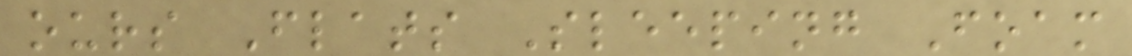ours Flats Sleeping Foam
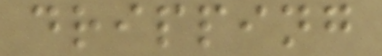dripping
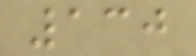130
